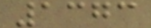1373
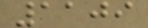1109
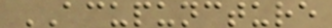ACUPUNCTURE
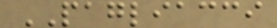PAGLIACCI
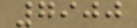7900
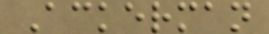Ackerman
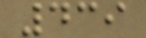439
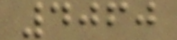4060
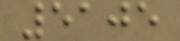5105
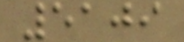5109
